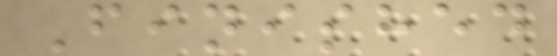Finished
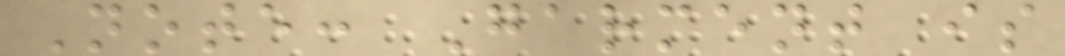Note: Garment is
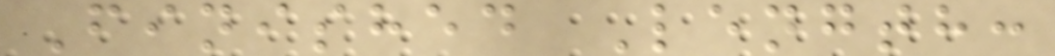Finished Length:
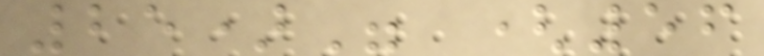25)" (56
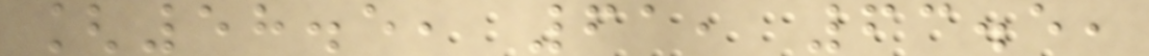[58.5, 61, 63.5,
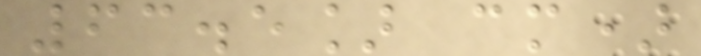63.5] cm)
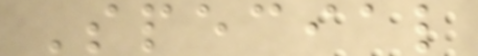Special
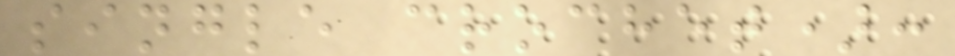single crochet):
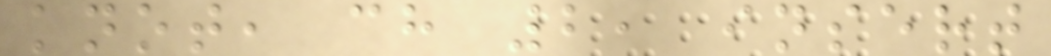knot, ch 2, insert
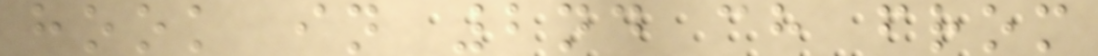hook in 2nd ch from
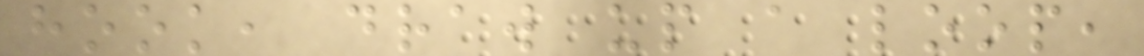hook, draw up a loop,
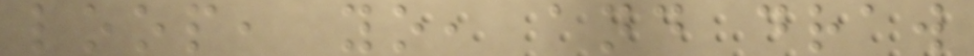loop, yo, and draw
